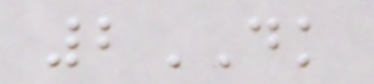2DK
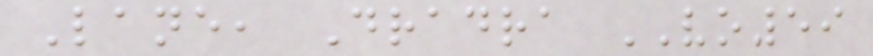Lane, Dradra VO59
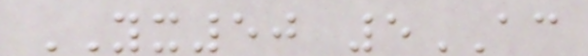YX50 5AC
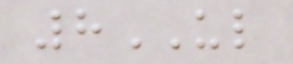8UL
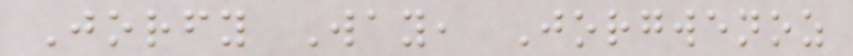Jorfy Way, Jorgwenoz
